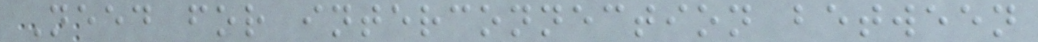Need for interconnection between
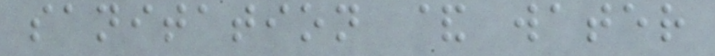sanitation & water
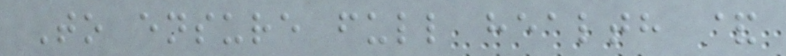To ensure full health &
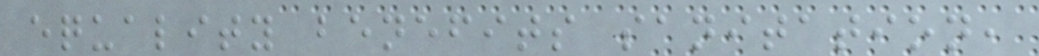equality benefits sanitation,
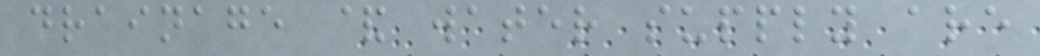drainage & water supply are
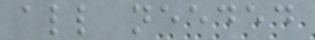all needed
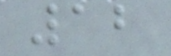12
